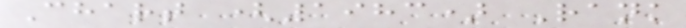Chart (1983) Rank
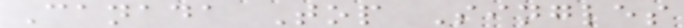Canada Top Singles
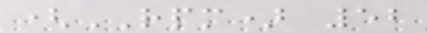(RPM) 52
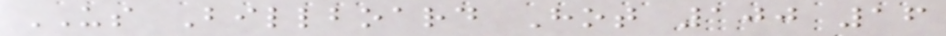US Billboard Hot 100 16
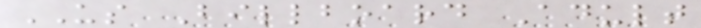US Billboard Adult
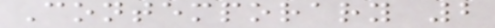Contemporary 2
